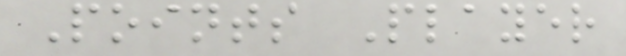Points Player
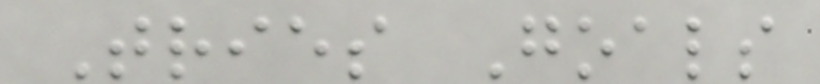Tries Goals
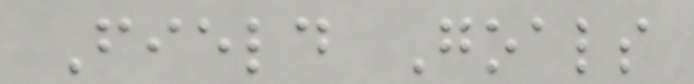Field Goals
